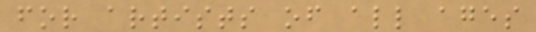for artists of all ages
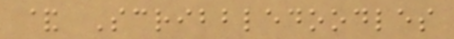& Scribbledoodles
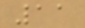11
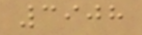3908
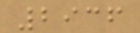2936
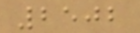2502
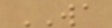WA
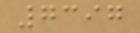7397
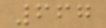667
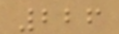226
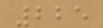225
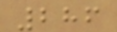286
